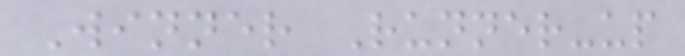Winner Runner-up
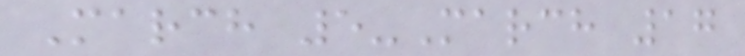March 5-March 17
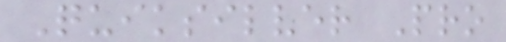Quiksilver Pro
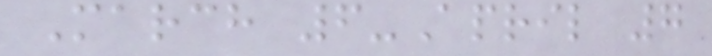March 6-April 7
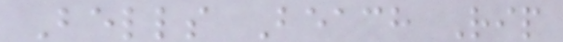Bells Beach Rip
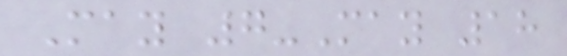May 7-May 18
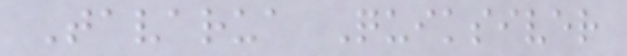Tavarua Quiksiver
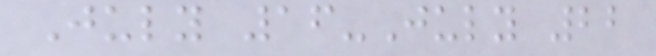July 16-July 22
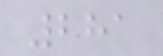281
